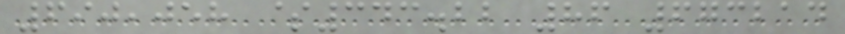690,058 $343.22 86 673214
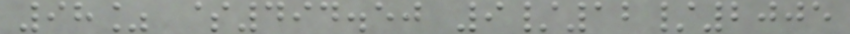98% $494.50 9/12/2005
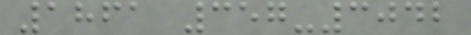1861 357-3042
